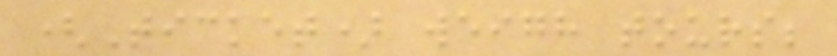(Ticket) weigh tours;
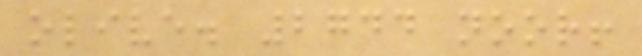olive. 2744 noor!
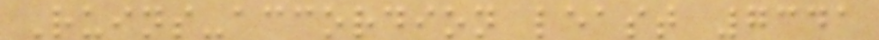Ruins-accordion least 7341
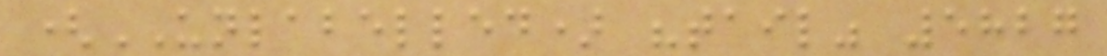(UNLABELLED) "tail" 5827
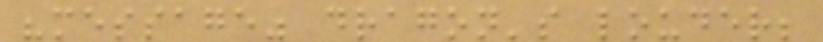"message" dragon's louder;
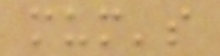mum's
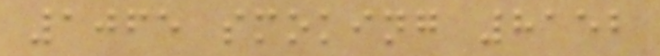1065 smoking 8152
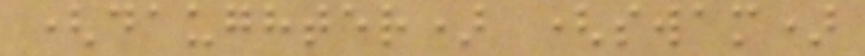(daughter) (swam)
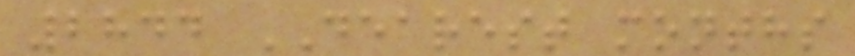2844 DEAREST months
